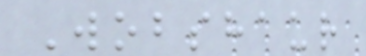Wobshaur
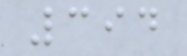394
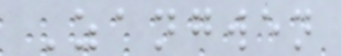Zangwen
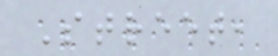Street,
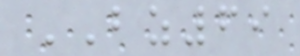BZ69
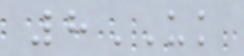8UK
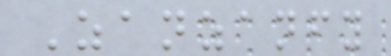Zanzanfy
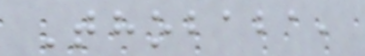Thobaba,
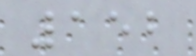152
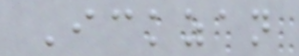Ickzan
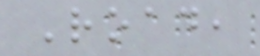Road,
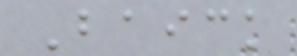Baick
